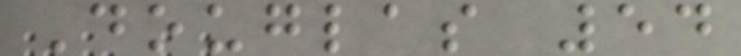Douglas 54
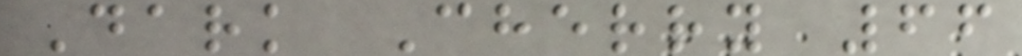Dark Cherry 66
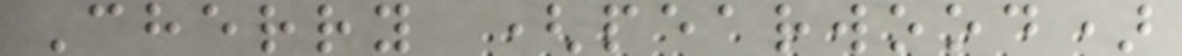Cherry (pearwood)
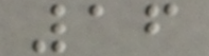16
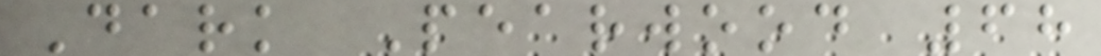Dark Pearwood 68
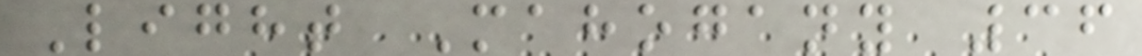Light Mahogany 36
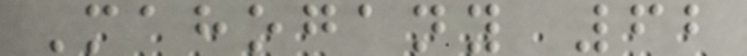Mahogany 62
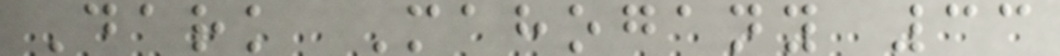Dark Mahogany 33
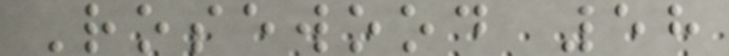Rosewood 58
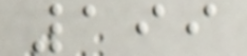199
